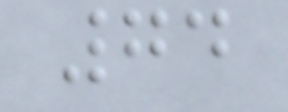74
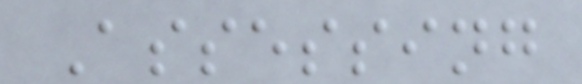Assessing
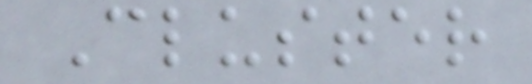Cluster
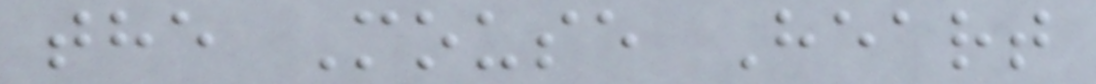the Mouse Heart
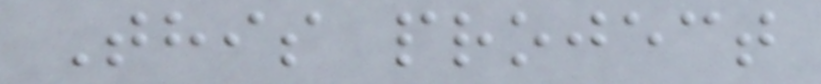This project
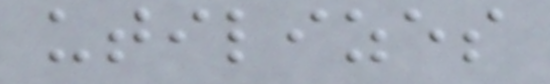utilizes
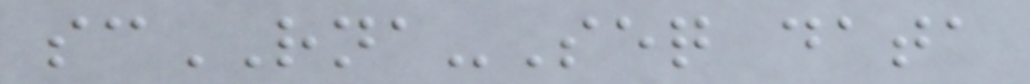scRNA-Seq data
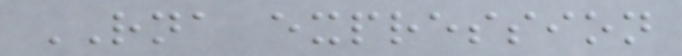RNA expression
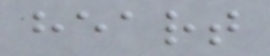heart
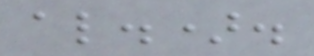al.).
